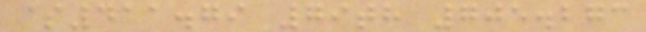$411.79 79th 705.273
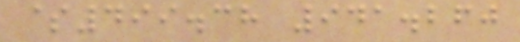$499.38 941.260
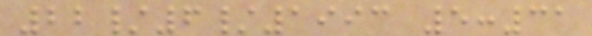22/6/1993 5:31
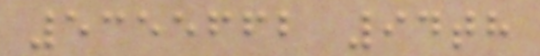5355662 94th
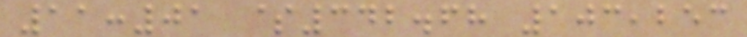11:01 $342.68 103,253
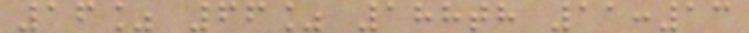16% 66% 188th 11:13
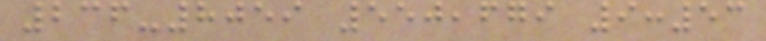236-8059 550,679 9:53
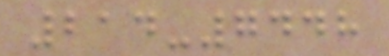214-7448
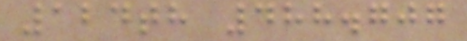124th 488.707
